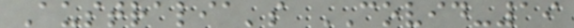Australia's COVID-19
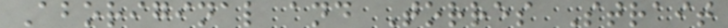Aboriginal and Torres Strait
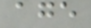age
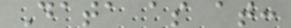Data as at:
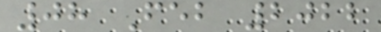08 Feb 2022
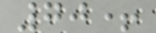70+
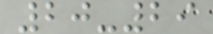20-29
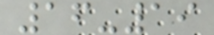16-19
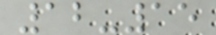12-15
